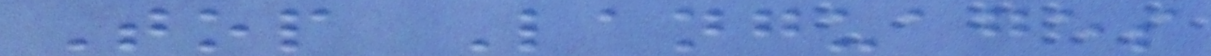Top Languages
